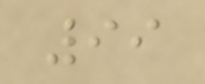99
